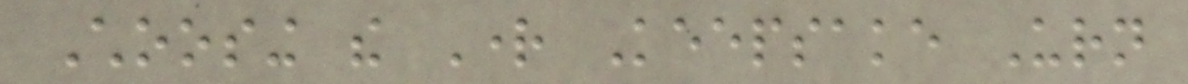Choosing the Right Keepsake Urn
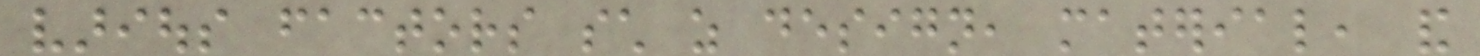various factors such as design, material, and
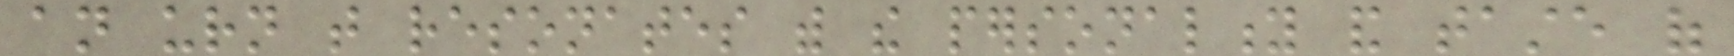an urn that resonates with the personality and taste of
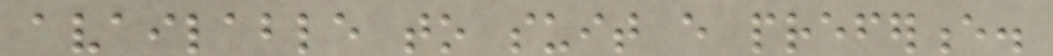available to suit every preference.
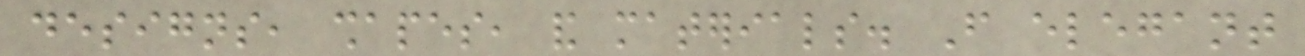designs, shapes, and materials. From elegant
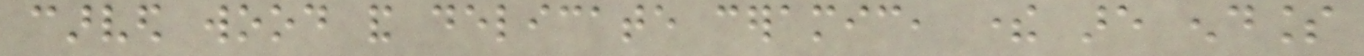carved wood and delicate ceramic, there are endless
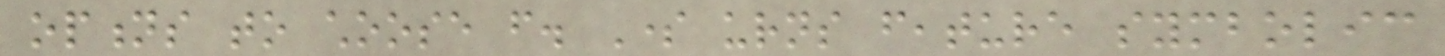options to choose from. Some urns feature symbolic
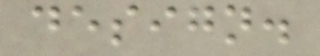design.
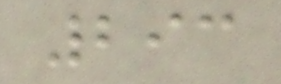293
